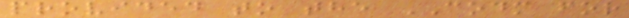provided to the CODM for
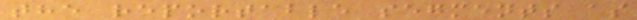the reportable segments as
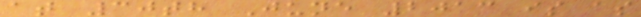at 30th June 2013 is as
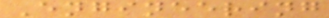Engineering
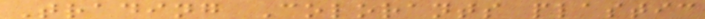Trading Colorants plastic
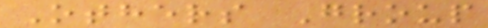Others Group
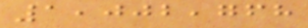1,002,768
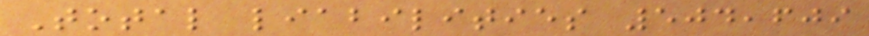Total liabilities 504,609
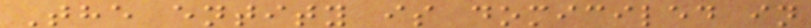The entity is domiciled in
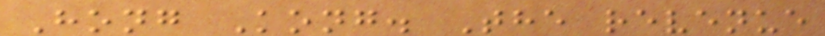Hong Kong. The revenue
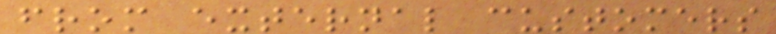from external customers
